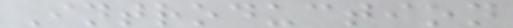Introduction
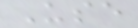Use
